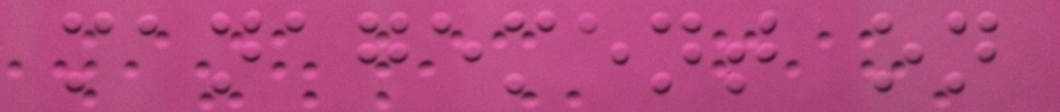management on
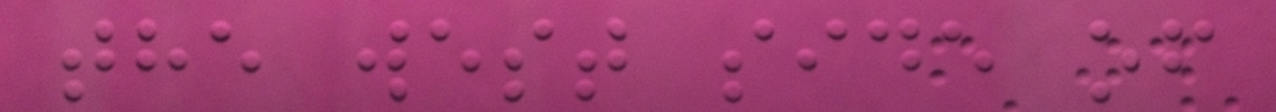the west side of
